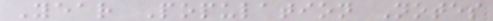Year Population Notes
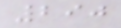290
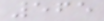565
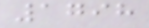1798
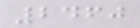2460
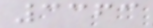3363
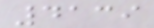4139
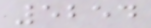5254
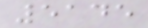5145
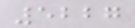5227
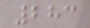283
